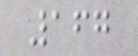167
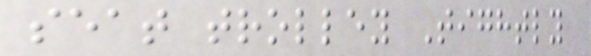seat trolley Tightly
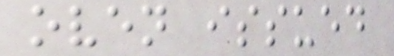oven issued
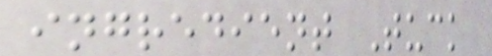ingredient Tuck
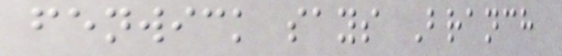fenwick says Branch
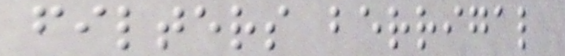filters berrigal
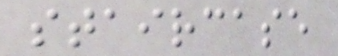staircase
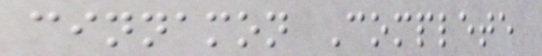cinnamon Complete
